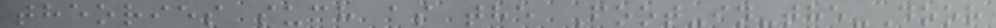theories such as the Foot-in-the-Door
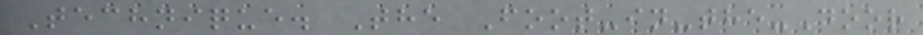Technique. The Foot-in-the-Door
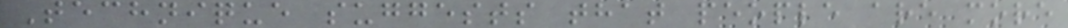Technique suggests that people are more
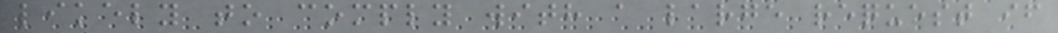likely to comply with a large request if
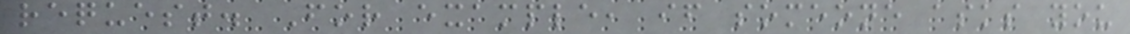request. For example, if someone asks you
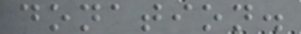donation.
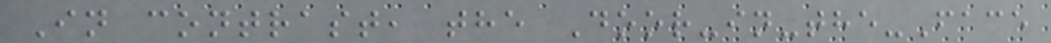In contrast, the Door-in-the-Face
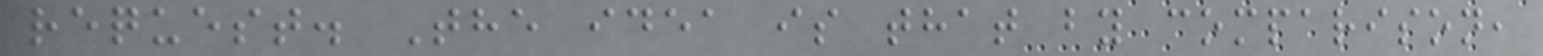request. The idea is that by comparison,
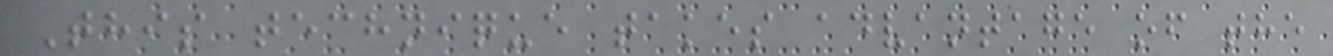This technique takes advantage of the
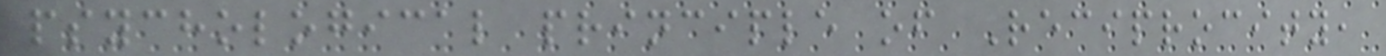psychological principle of Reciprocity,
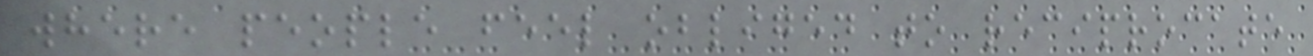where people feel obliged to reciprocate
